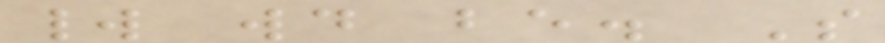world would be. So
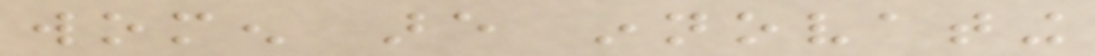women are innovating
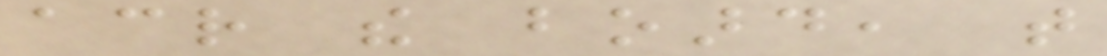across the board, that
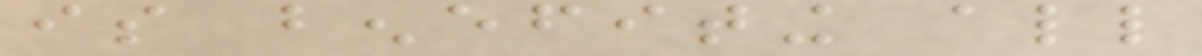is benefiting all
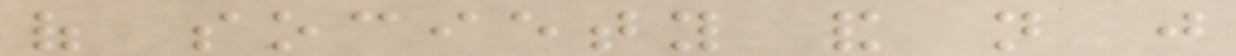of society and not just
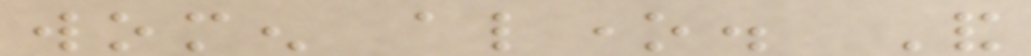women alone. And
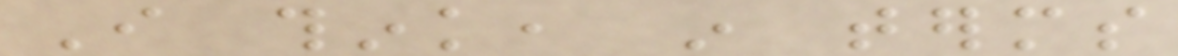I think, in terms
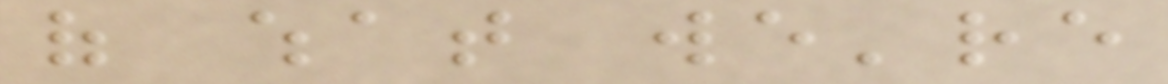of what we're
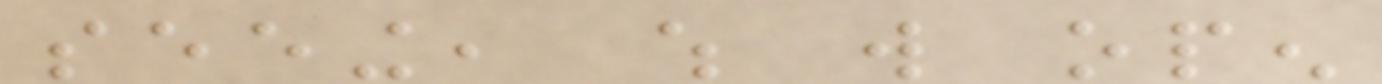seeing, which will open
